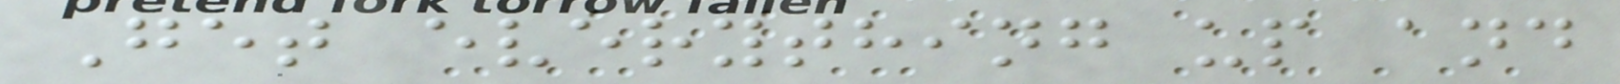Get everything up and
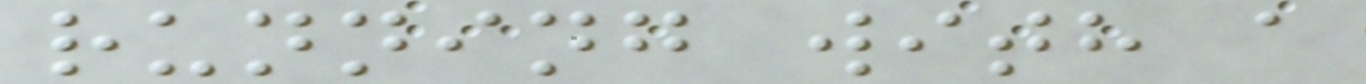running with a
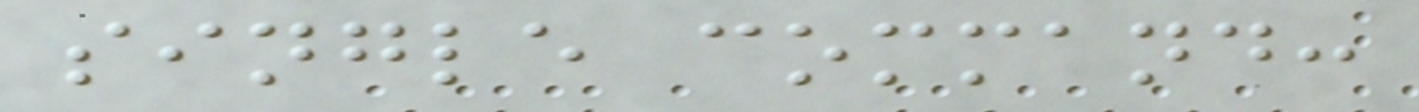single command:
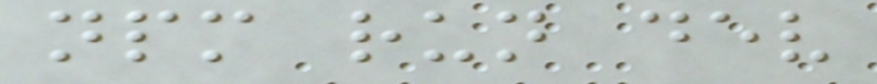npm run dev
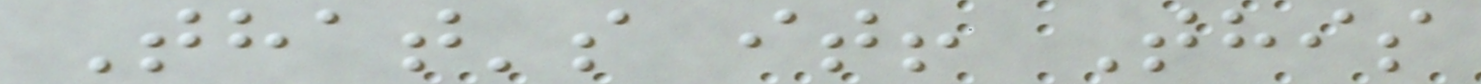That's it! This
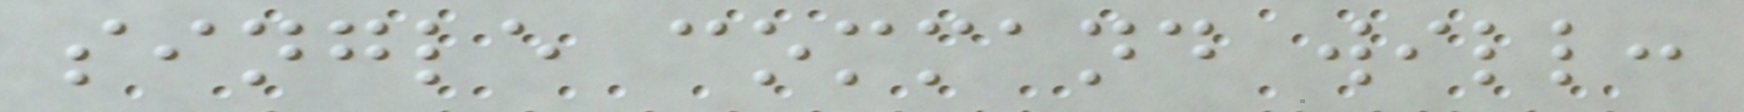single command will:
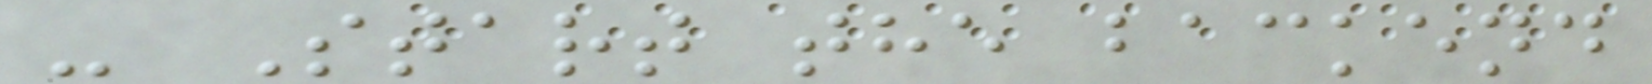- Start the backend
